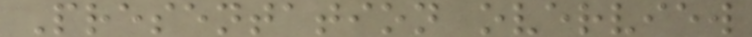Presentation overview
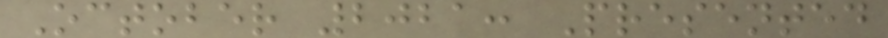October 2021: Presented
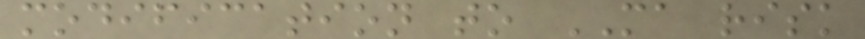modification to MA risk
